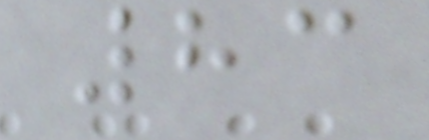83
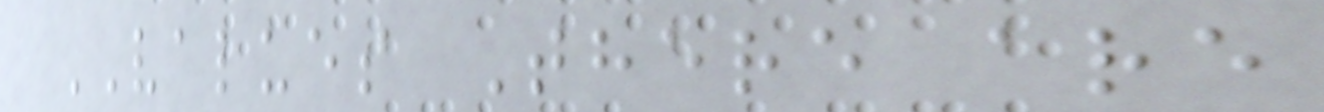VALUES There are
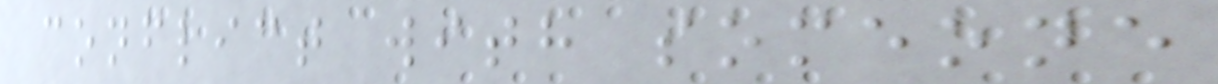conflict with someone
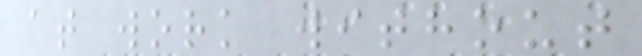at work without
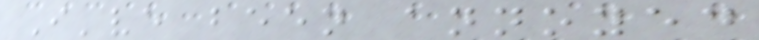I've been annoyed
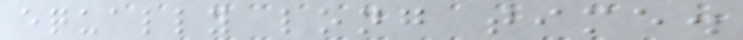equally long time.
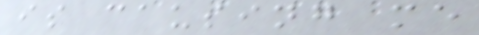is causing me
